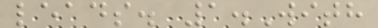leads. 1.With
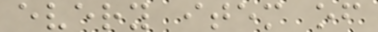every item of
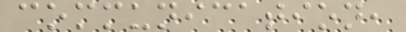communication,
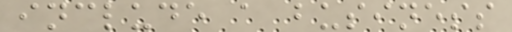include a business
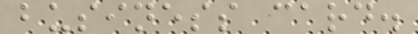business card.
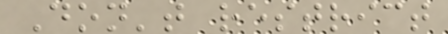Don't restrict
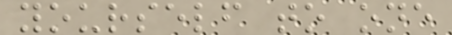yourself to one
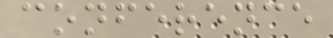conference
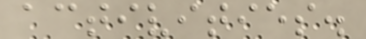activities.
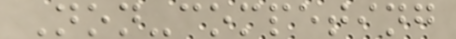Non-competing
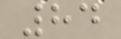84
